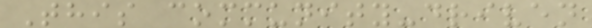This community-driven
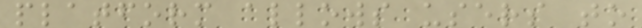platform allows users to
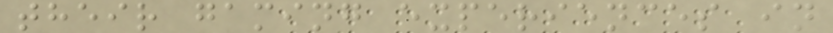their gaming experiences in
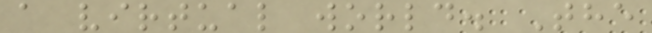a virtual world. The
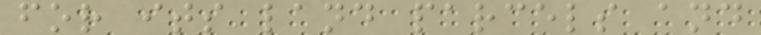for its land parcels and
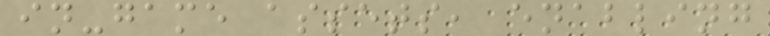in-game assets, enabling
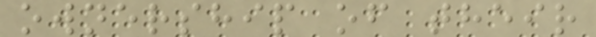ownership of their
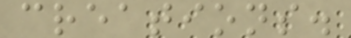creations.
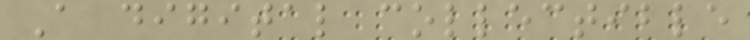A digital collectible
